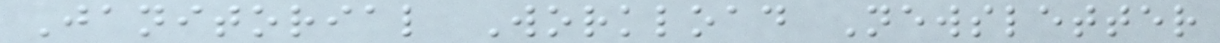Janitorial Workload Newsletter
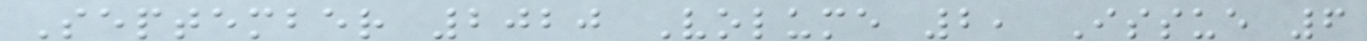September 2020 Volume 2, Issue 6
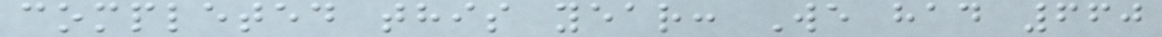completed this year: We had 660
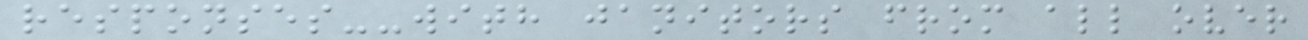responses--with janitors from all over
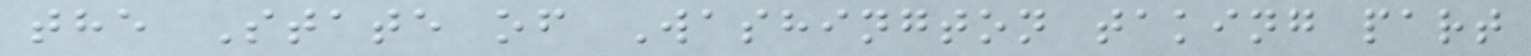the State of Washington taking part
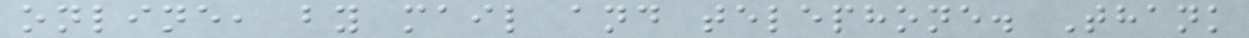online, by mail and telephone. Thank
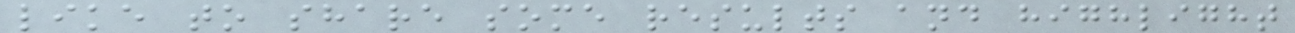like to share some results and highlight
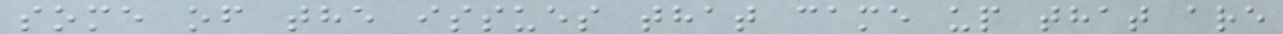some of the issues that came up that are
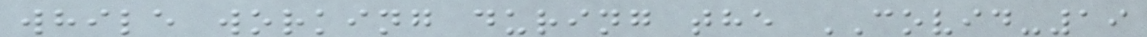while working during the COVID-19
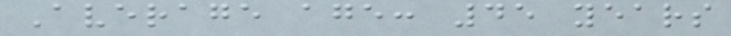Average age: 45 years
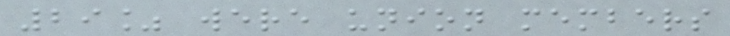29% were union members
